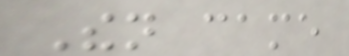Then came
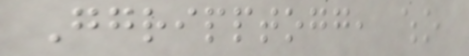Ggripptogg, who
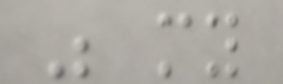was my
